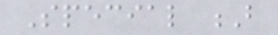Special B
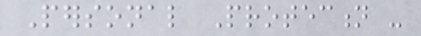Personal Protection -
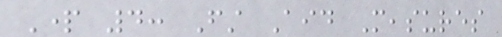Part 4: First Aid Measures
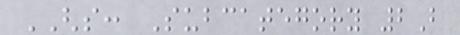GHS: Subcategory 2B
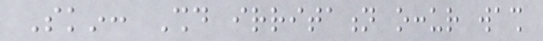Skin: Should irritation occur wash
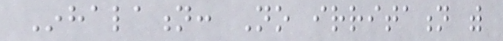Inhalation: No irritation with
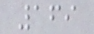169
